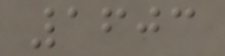1603
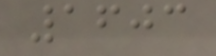1603
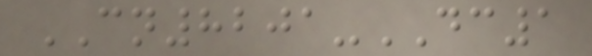CN8201-DC1
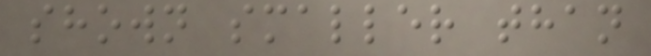shown smaller than
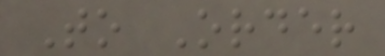To Order
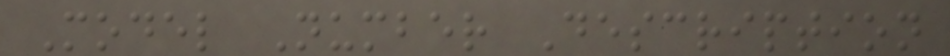Model Number Description
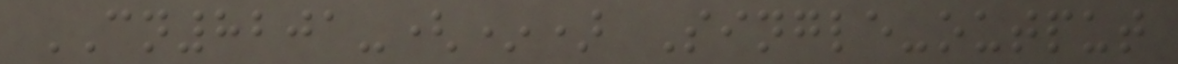CN8201-(*) Single-output
